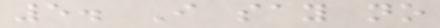5. I say no
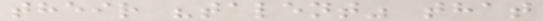their "talent" that
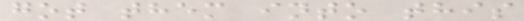got them into this
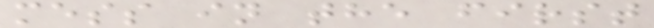mess in the first
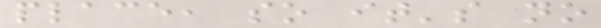place, so it's no
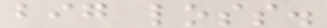big loss.
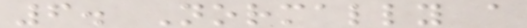6. Normally a
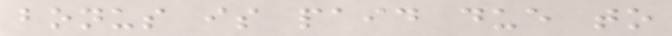bonus is paid due to
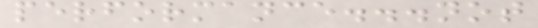performance...not
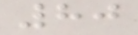80
